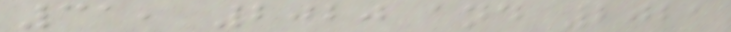31, 2020 and 2021
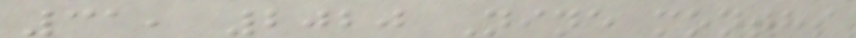31, 2020 Nine months
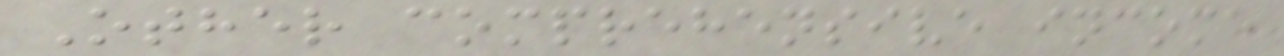Other comprehensive income
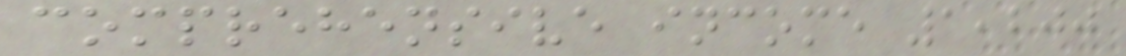comprehensive income 1,200
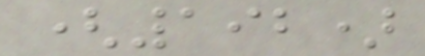(192)
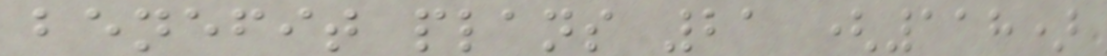benefit plans 21 (118)
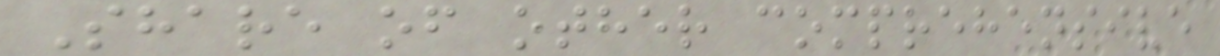Share of other comprehensive
